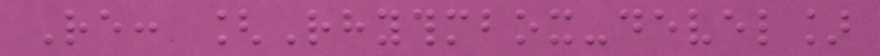Re: [Rhythmbox-devel]
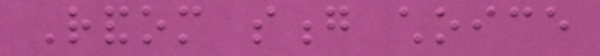Random song choice
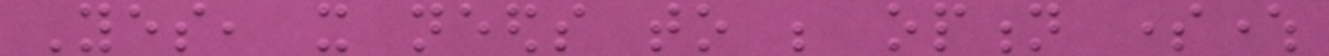Yes, it needs to be option somewhere
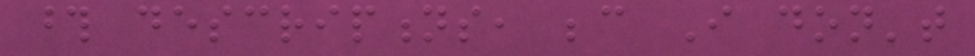those descriptions, because I don't
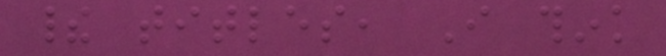their titles, I think
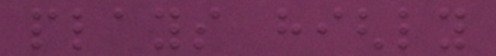plays highly
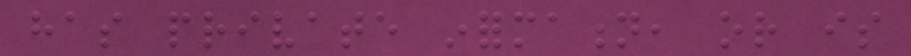has private information, or is
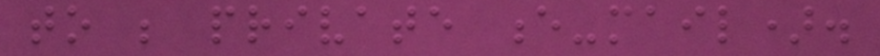to be private e-mail).
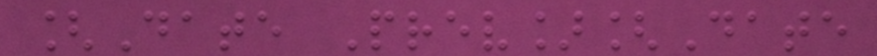[Date Prev][Date
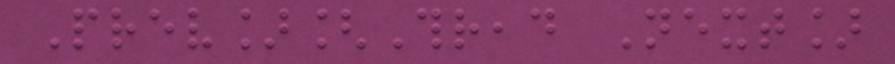Prev][Thread Next]
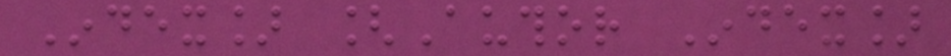Index] [Author Index]
